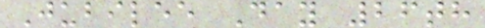Jubilee Day 26th
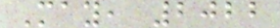May, 2022
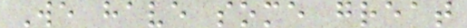We have some great
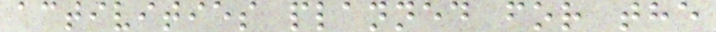activities planned for the
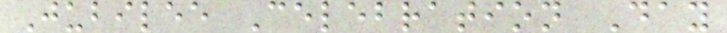Jubilee Celebration Day
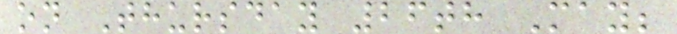on Thursday 26th May;
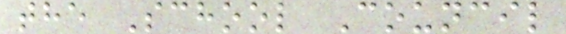the School Council
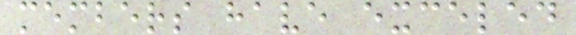members have exceled
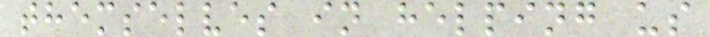themselves in helping us
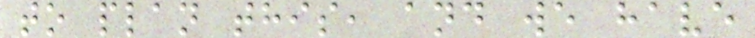to plan this, and we have
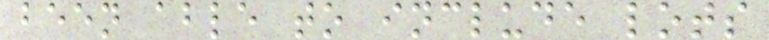been able to include lots
